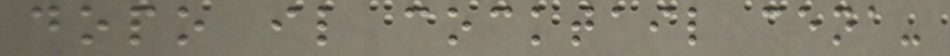dopo il cocktail cena-
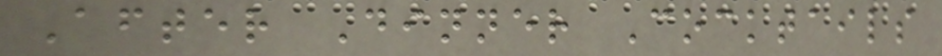After Dinner Cocktails
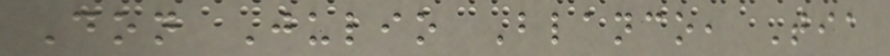Don Julio Blanco, Tia
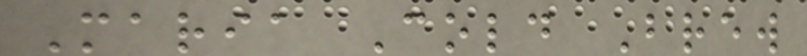Maria Cold Brew
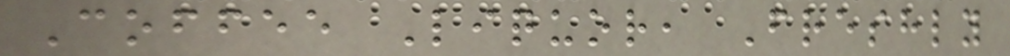Coffee Liquor, Freshly
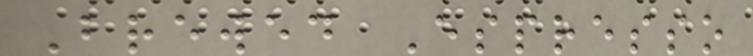Brewed Espresso
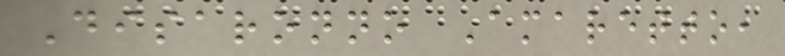Disaronno Amaretto,
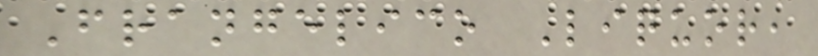Frangelico Liquor,
